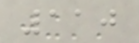110
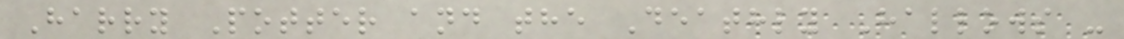Harry Potter and the Deathly Hallows -
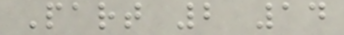Part 2 14
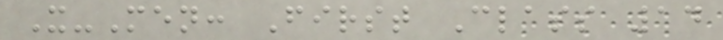X-Men: First Class 14
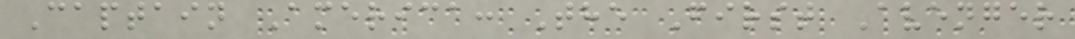Captain America: The First Avenger
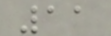11
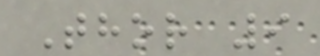Thor 9
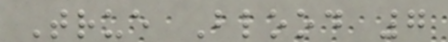True Blood 7
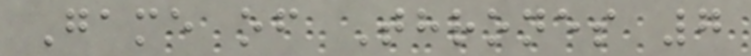Game of Thrones 7
